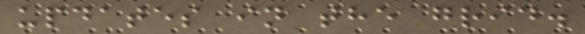updates in the grid.
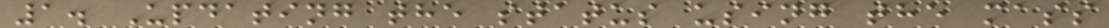1. Updating the status using the mass
